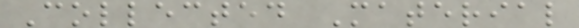Collected Material
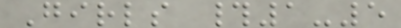Girls #1-5
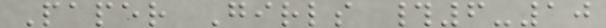Paper Girls #6-10
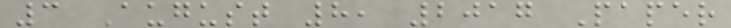3 August 8, 2017 Paper
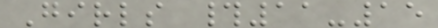Girls #11-15
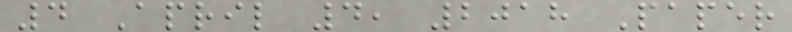4 April 4, 2018 Paper
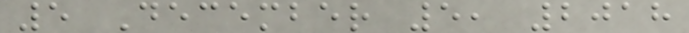5 December 5, 2018
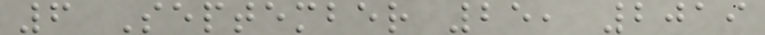6 September 25, 2019
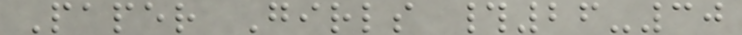Paper Girls #26-30
